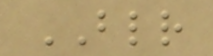BLR
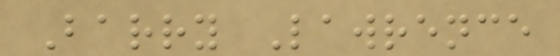Barry Lawrence
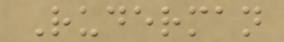Ruderman
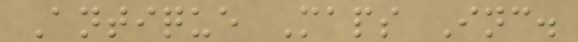Antique Maps Inc.
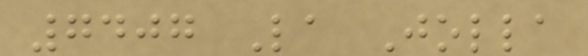7407 La Jolla
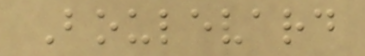Boulevard
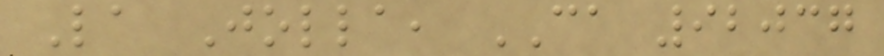La Jolla, CA 92037
